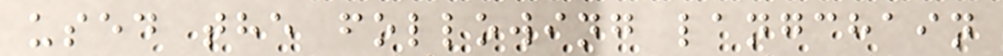used the following langchain
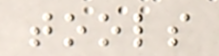tools
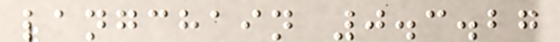langchain 0.3.27
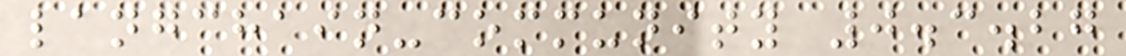langchain-community 0.3.27
